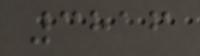3816
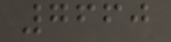7660
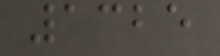1325
